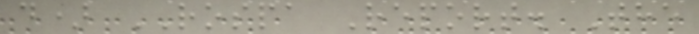d) ROSPA Report. The
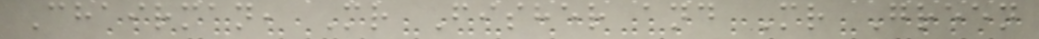Chairman, Mr Fisher and Mr Green
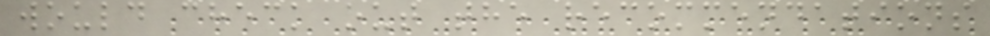would check out the recommendations
